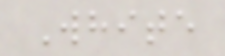White
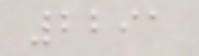2291
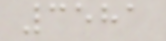3581
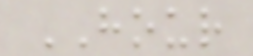HOUR
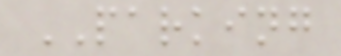PARKING
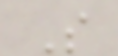S
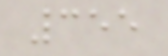355
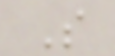S
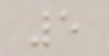5
